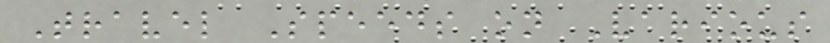Travel Speeds on Various
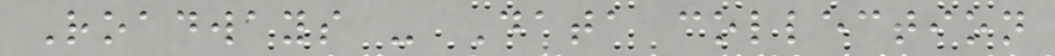Roadways - Data collection
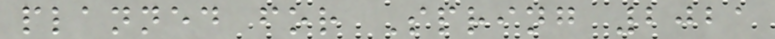planned for Spring 2021
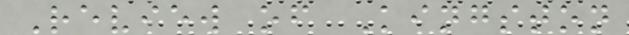Review of Kingston
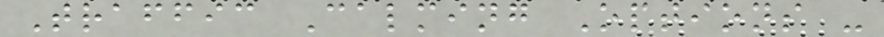Traffic Calming Options -
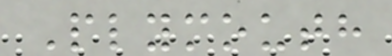Plymouth
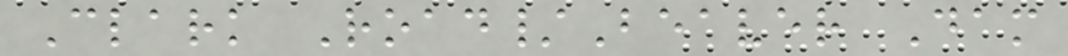Clark Road/Beaver Dam
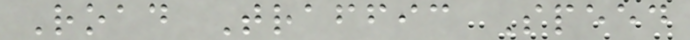Road Traffic Speed
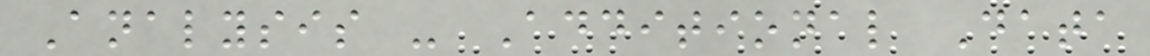Analysis - Additional Data
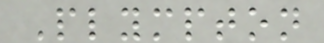Plympton
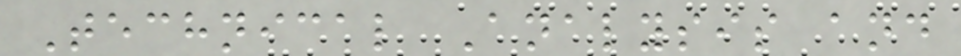Technical Analysis and
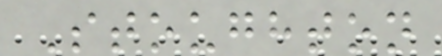Stoughton
